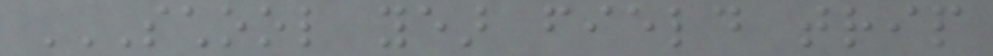SCHOOL YEAR FIELD TRIP
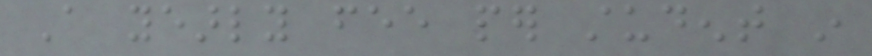A yearly fee per student in
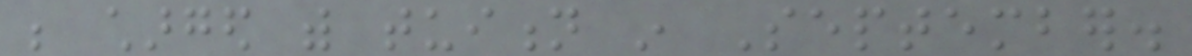be charged with tuition in September.
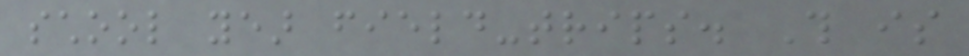school year field-trips. This is
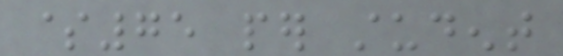$75 per student
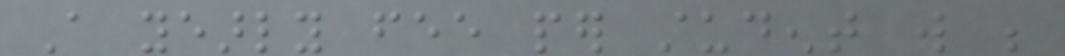A yearly fee per student will be
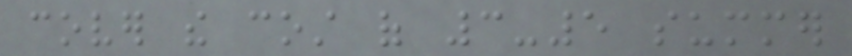cover the cost of 3-5 summer
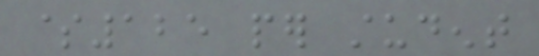$125 per student
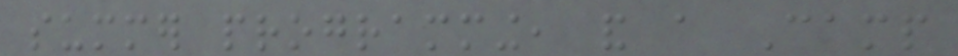summer programming, and a Camp
